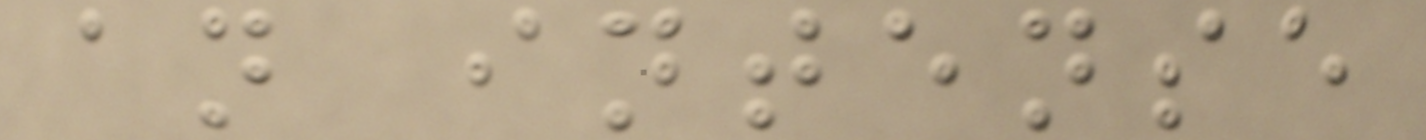an intense
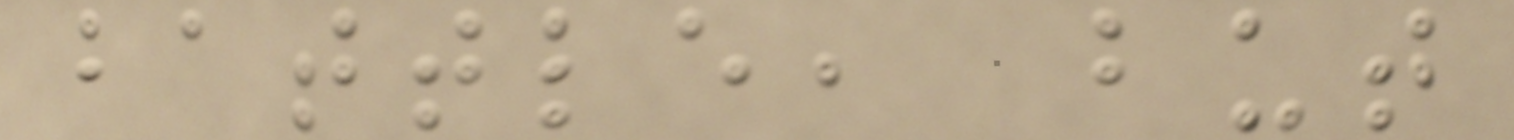battle, but
